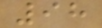98
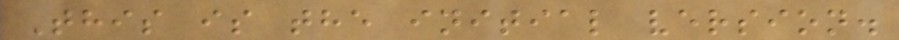This is the initial version.
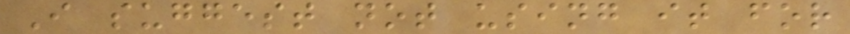I suggest not using it for
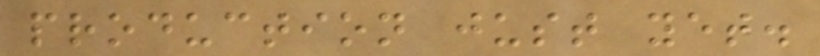production just yet.
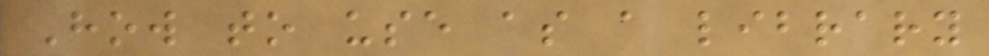How to use as a library
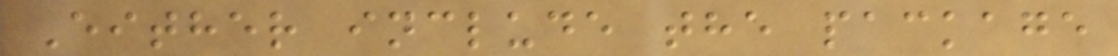Either include the package
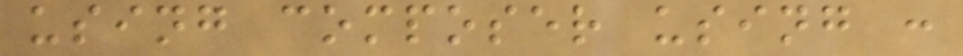using composer using :
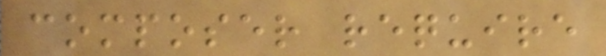composer require
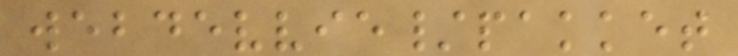webdevvie/pakket
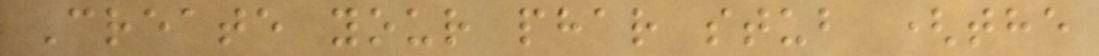Create your phar stub (the
